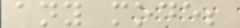any mode;
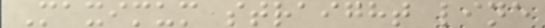Maximum straight line
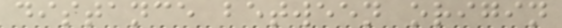distance between origin
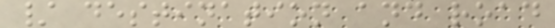/ destination and road
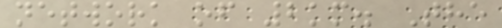network of 2km. The
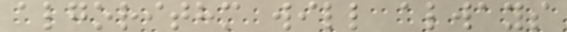algorithm will always
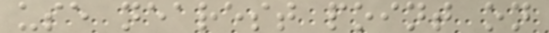use nearest point on
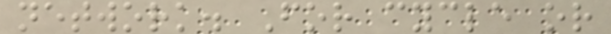network. For cycle or
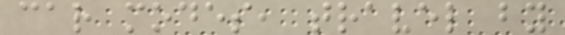car modes, travel by
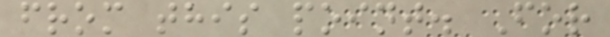from this point. For
